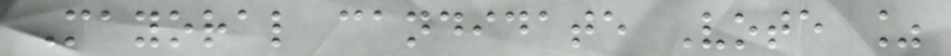Mayoral candidate Vote %
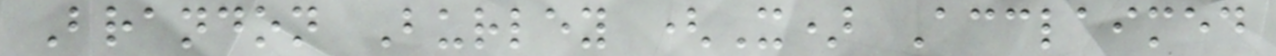Brandon Burley (X) Acclaimed
